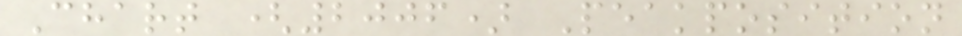Chart (2006) Peakposition
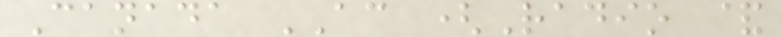Canada AC (Radio &
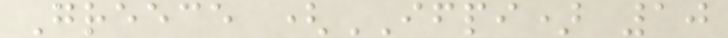Greece (IFPI) 10
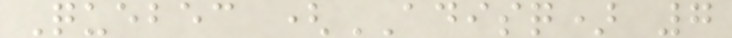Quebec (ADISQ) 7
